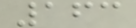163
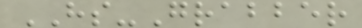HS-Grabber
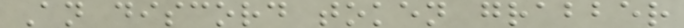An discord token grabber
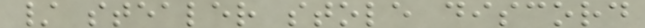/ stealer stole discord
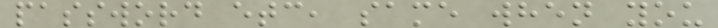password etc, same when you
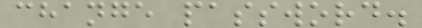change password.
